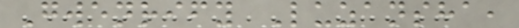Gwenrify Luzansha,
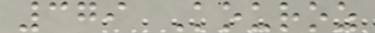379 Kouroz
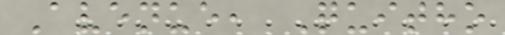Avenue, Quitho
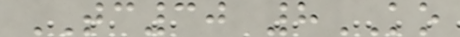TC30 8KO
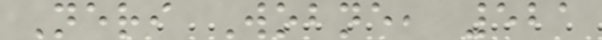Neri Wobne, 521
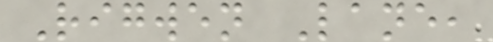Rigwen Lane,
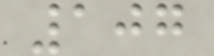107
